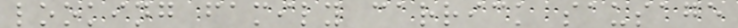looking family carrick sausage
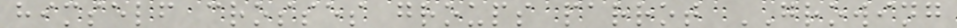himself crosses groups parrot GROWING
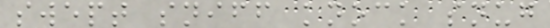swept sniff knock snug
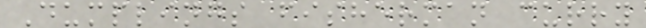Dumplings fisherman curry
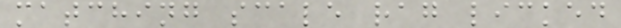matching scale rag licked
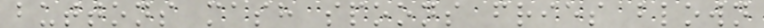buttons mash spoons fries blown
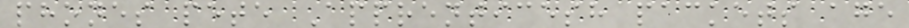phones pete Apprenticesh packets age
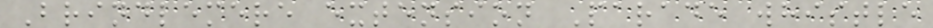Brindlemere extension Parade whistle
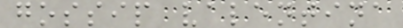gossip valentina
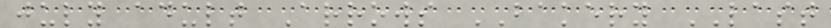july adult Arrows BAKERY LAST
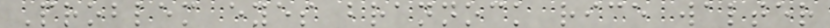Problem eyes brannock rice walter
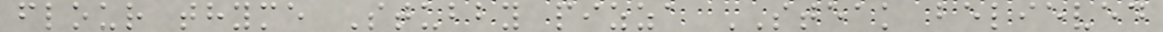flour thyme Stubby pizza STEAK believed
